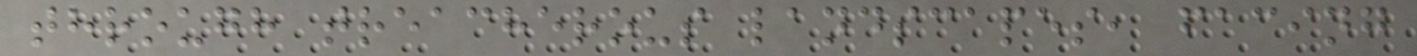through treacherous landscapes, facing
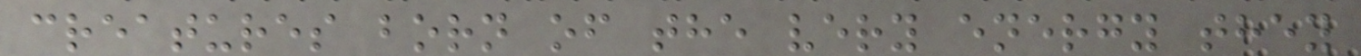creatures born of the very energy they
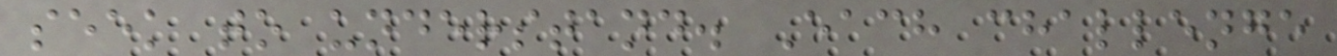seek to understand. Each challenge
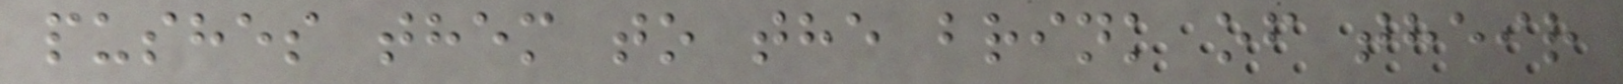pushes them to the brink of their
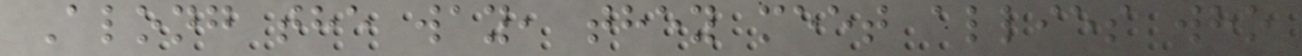Along the way, they meet allies who
